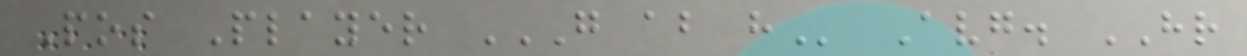Pos Player G AB H Avg. HR
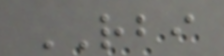RBI
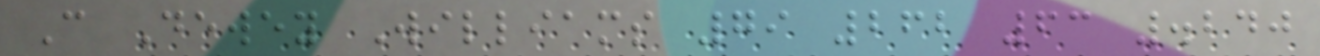C Dewey Williams 79 262 63 .240
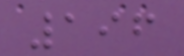196
